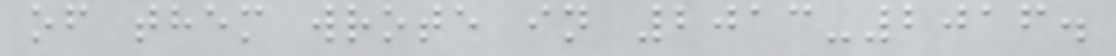of them wrote in 2013-2016.
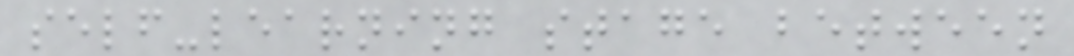self-learning stage between
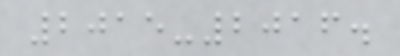2015-2016.
